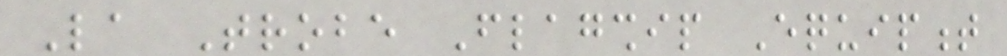La Trobe Flagship Equipment
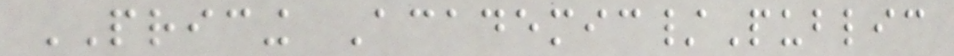PRICING Academic/Public
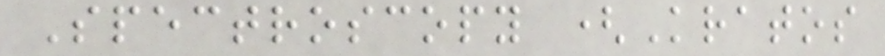Spectroscopy (Kratos
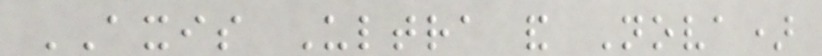AXIS Ultra and Nova)
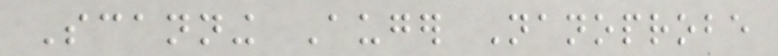Scanning Auger Nanoprobe
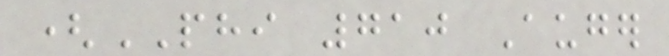(PHI 710 Auger
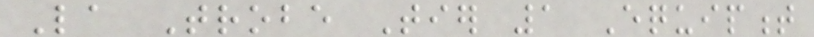La Trobe Tier 1 Equipment
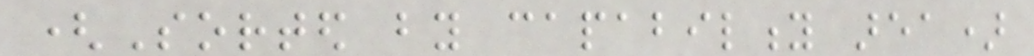(Sorted by capability area)
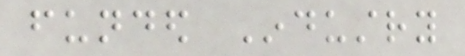funded Industry
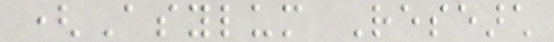(Asylum Research
